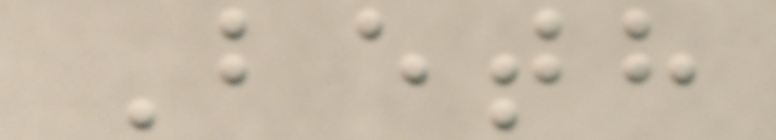Beth
